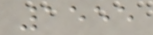1555
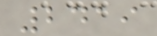2419
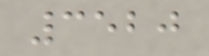3520
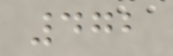472
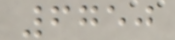6750
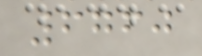6760
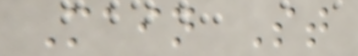Main St
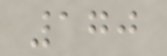170
